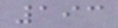193
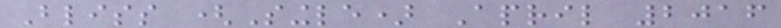Bliss (Single) April 2016
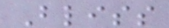Bliss
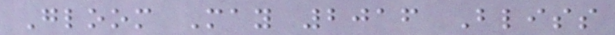Gloom May 2016 Bliss
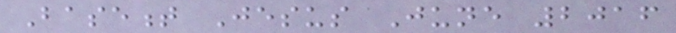Basement Jesus June 2016
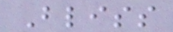Bliss
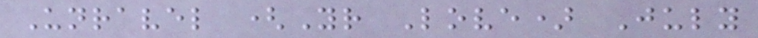Unravel (Your Love) July
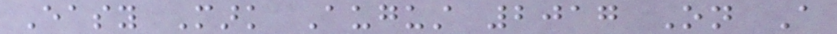Easy Mark August 2017 On A
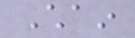Chain
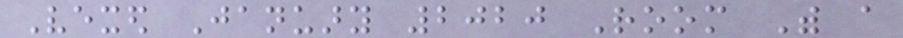Vexed January 2020 Room With a
